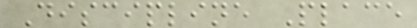Discipline Place
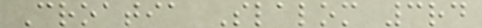Croatia Slalom 3rd
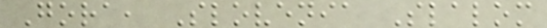Gora, Slovenia Slalom
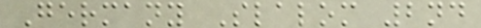Germany Slalom 2nd
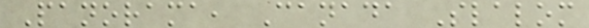Panorama, Canada Slalom
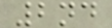2nd
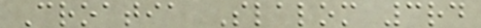Croatia Slalom 3rd
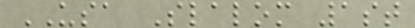USA Slalom 1st
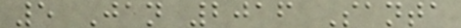5 Jan 2016 Santa
